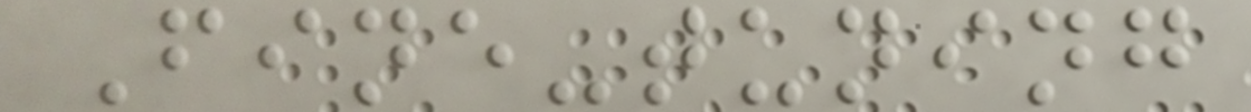Fine-tuning
